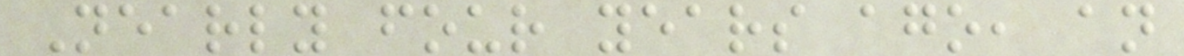Nearly four years ago, an
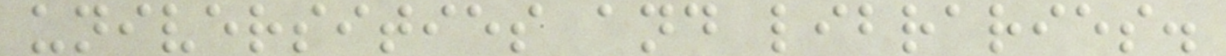universities and libraries.
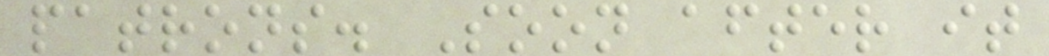patrons. Soon after it
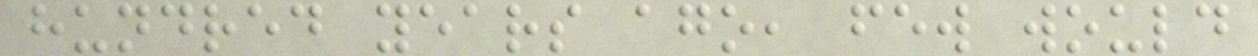hundred years ago, few would
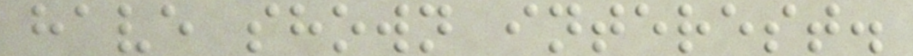have shown interest.
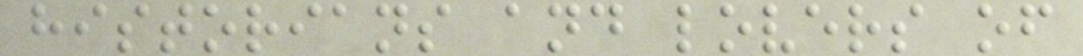historians and lovers of
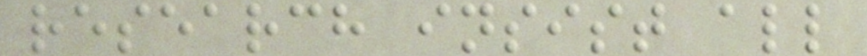research insist all
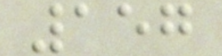157
